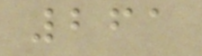261
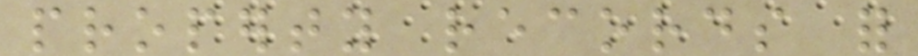property records for
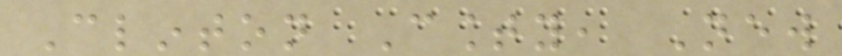Clinton County, New
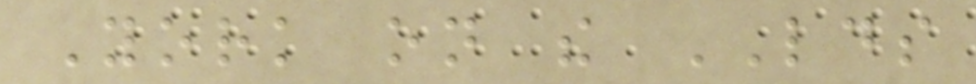York on the LDS
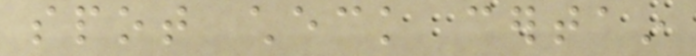spot check certain
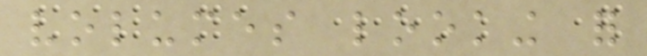volumes looking for
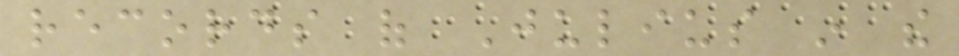records of Julius in the
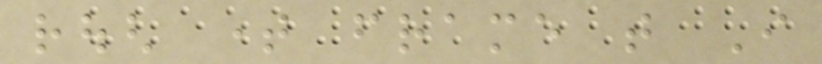rough time frame that I
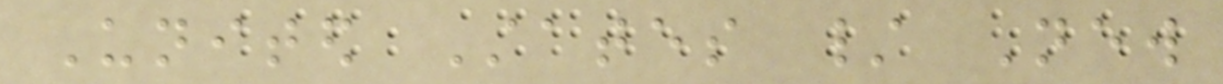United States / New
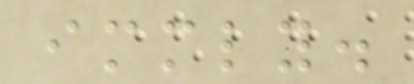immediately.
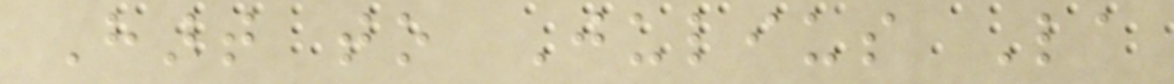Hart to Julius La
